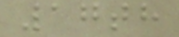17th
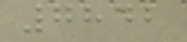7842
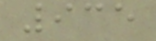935
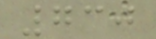730
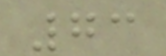73
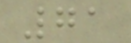71
